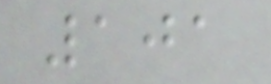101
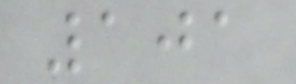101
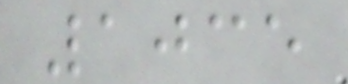1035
